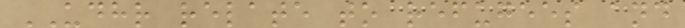UDHR relate to refugees and
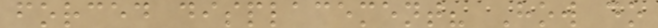forced displacement? How do
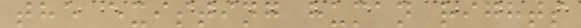the existing human rights
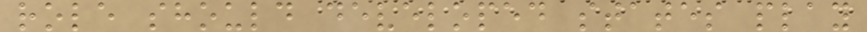role should developed states play
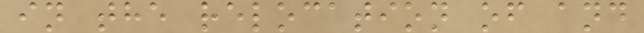in the relocation of and
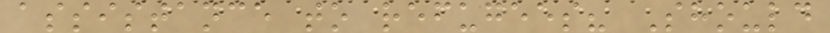assistance to refugees? Should
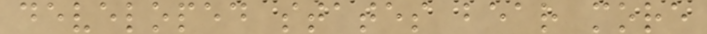developed states bear more
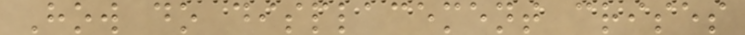How do displacement crises
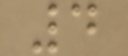4
